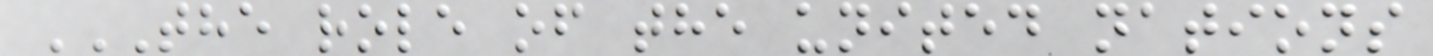THE ROLE OF THE UNITED NATIONS
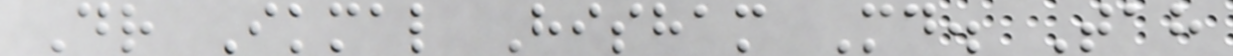Dr Ikmal Hisham Md. Tah
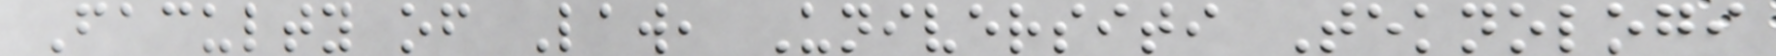Faculty of Law, Universiti Teknologi
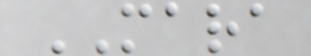MARA
